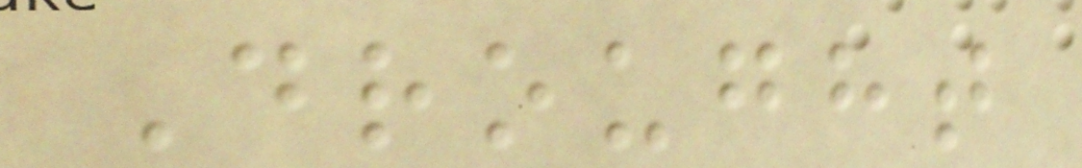Drought
